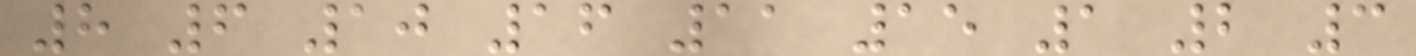8 6 10 16 11 15 1 2 3
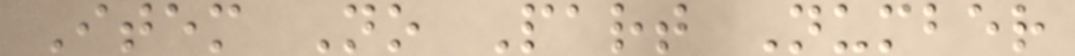Item No Part Number
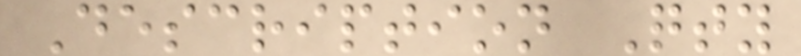Description Qty
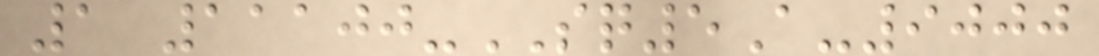1 11100-SQ5A-9000
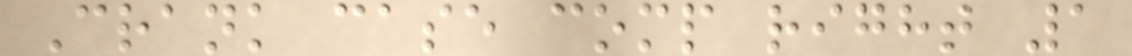Crank case comp right 1
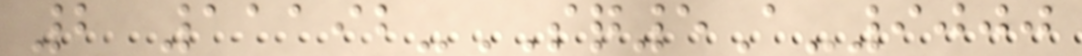2 11192-SQ5A-9000
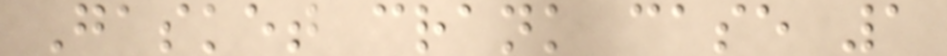Gasket crank case 1
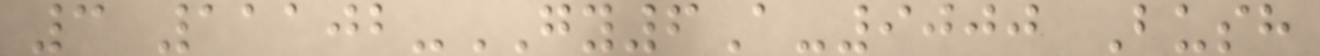3 11102-GY6A-9000 Bush
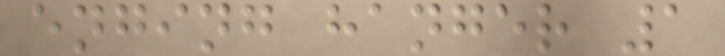enging hanger 1
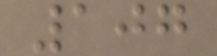107
